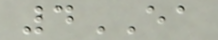4EA
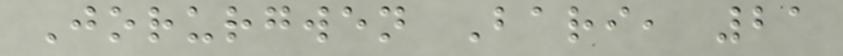Jorurgwen Bari, 21
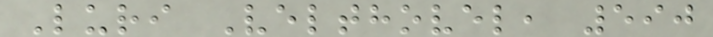Luri Velthovel, 590
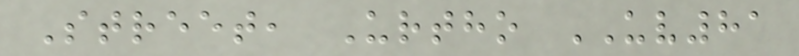Street, Urtho UV81
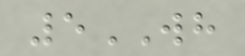5WH
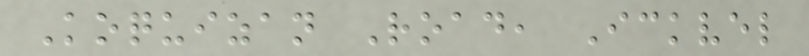Koquizan Road, Ickvel
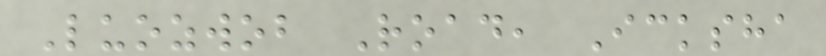Luozwob Road, Icksha
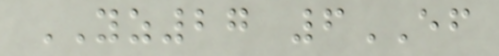YZ27 6EF
